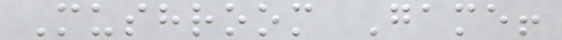Mushroom Game!
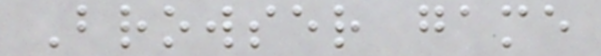Browser game
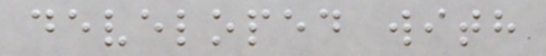developed with
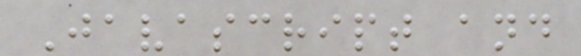Javascript and
